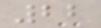22
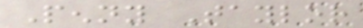Penny Taylor
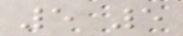5 5
